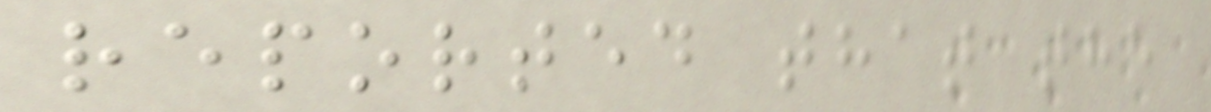reported that the
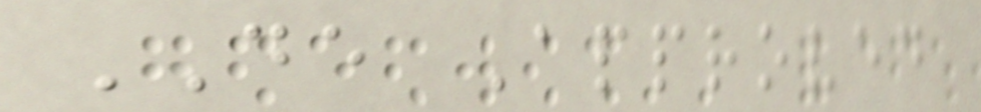DE Approved
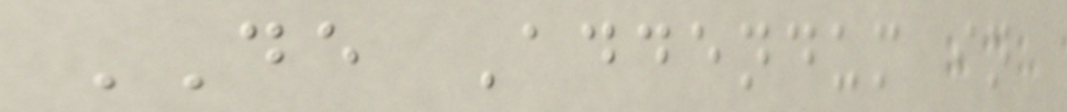DE Addendum in
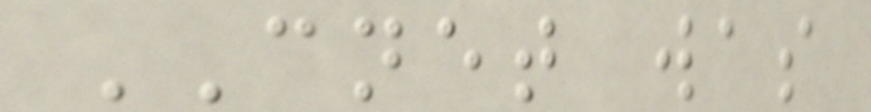CNET was
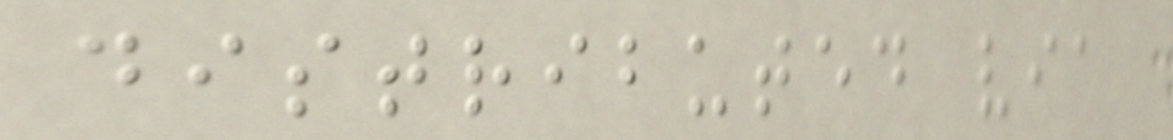distributed via
